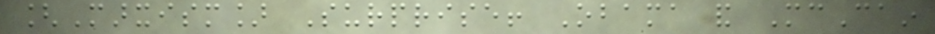[Marxism] Surprise! Obama and McCain
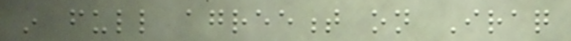in full agreement on Iraq
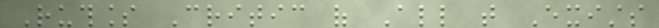Ruthless Critic of All that Exists
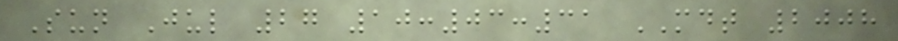Sun Jul 27 10:03:31 MDT 2008
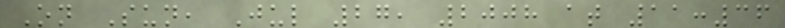On Sun, Jul 27, 2008 at 11:36
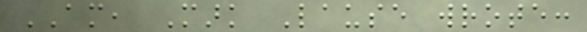AM, Mark Lause wrote:
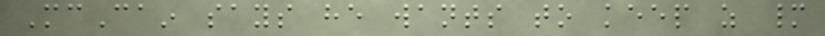McCain says he wants to keep as many
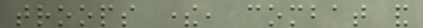troops there, combat and
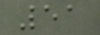51
